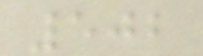502
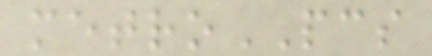metroPCS
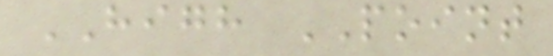HIGH POINT
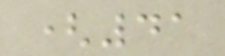(41
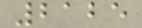2125
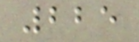225
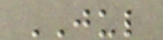JUL
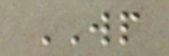WP
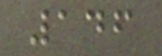146
